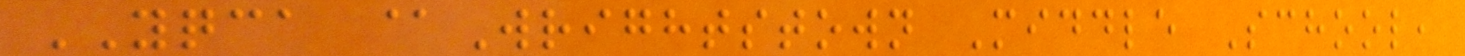YQCA @Wrightstown Middle School,
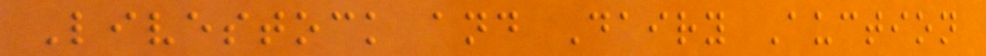Livestock and Dairy Auction
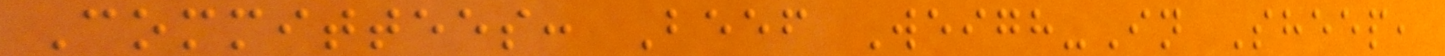Committees: Beef Weigh-In Sheep,
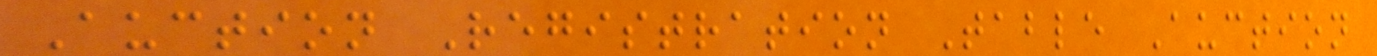Auction Registration Table Auction
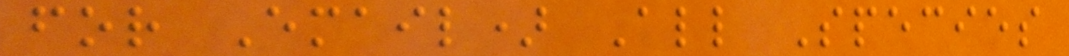for Email) All Species
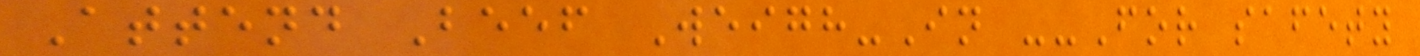Attend Beef Weigh-In --For safety
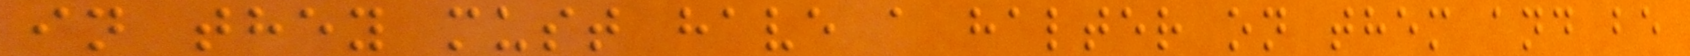in they must have a halter on them and be
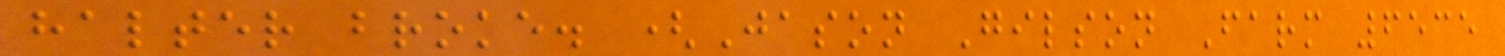halter broke. (Jason Gilson Farm 6535
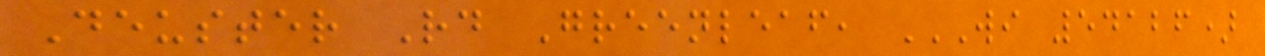Deuster Rd Greenleaf, WI 54126)
